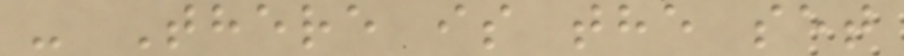- There is the set
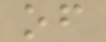of
